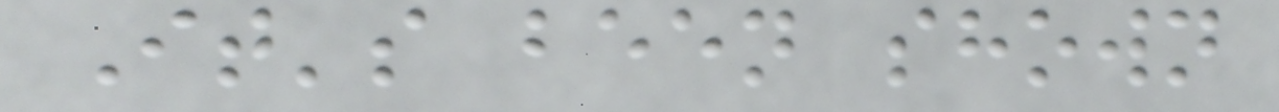It's been shown
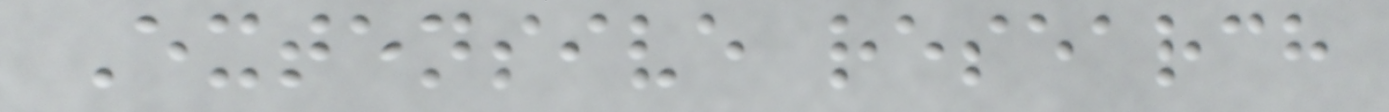Extensive research
